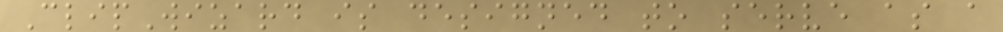ClipWizard is designed to serve as a
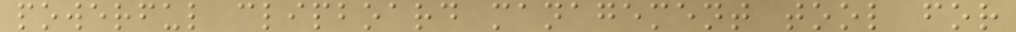powerful clipboard management tool for
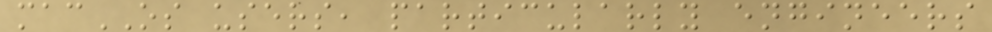macOS users, particularly engineers
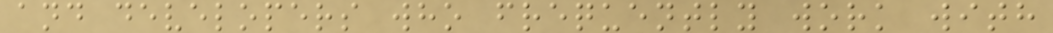and developers who frequently work with
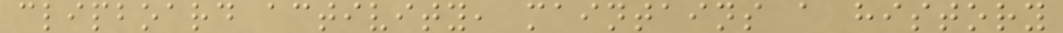clipboard activity, maintains a history
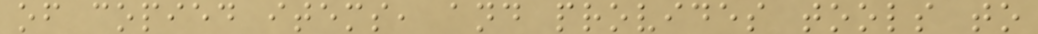of copied items, and provides tools to
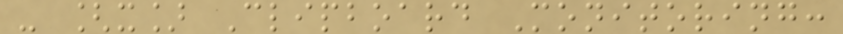- [x] Clipboard Monitoring:
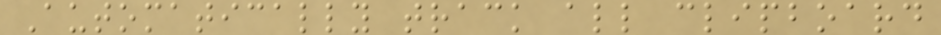Automatically track all clipboard
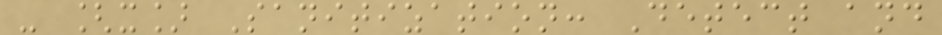- [x] Sanitization: Detect and
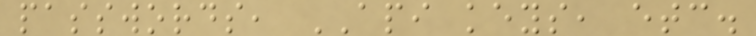passwords, API keys, etc.
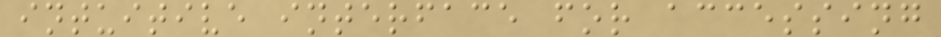intuitive interface for accessing
